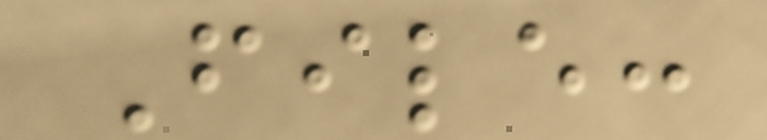File:
